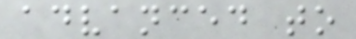advanced to
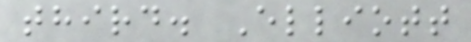third. Elliott
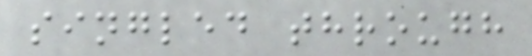singled through
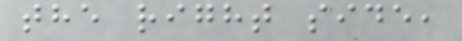the right side,
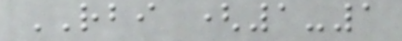RBI (1-1
